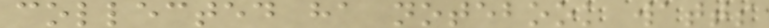collected ha notebook watts
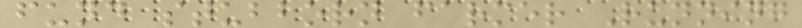fund stubborn farmer Running
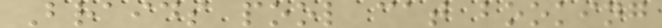Braids pool cat booking
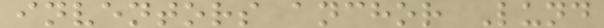inventors anchor Lund
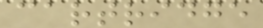cartridge
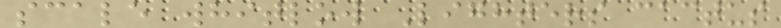scale whitlow Lighters cactus
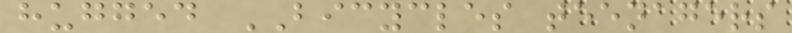hugged BICYCLES teenagers
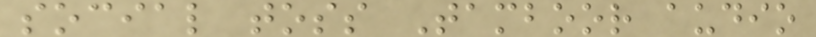social toss Tamboor audio
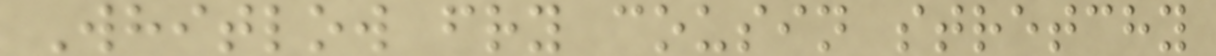Whitlow fry cousin stretchy
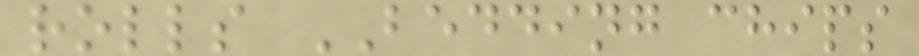rolls BEDDING chips
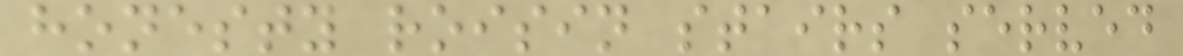honesty roisin stairs served
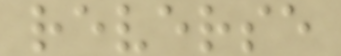reverse
